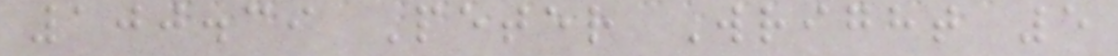100.39 Peter Wright 5
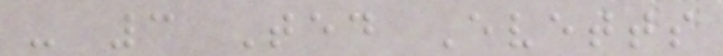- 3 Ted Evetts
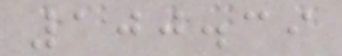100.39
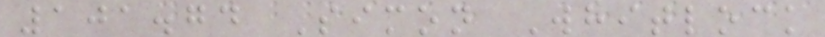101.74 Simon Whitlock
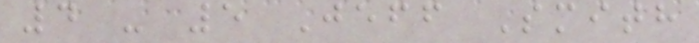4 - 5 Jeff Smith
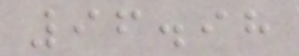96.98
